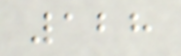128
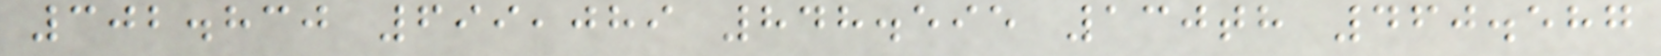302.830 699,089 848.595 130th 460.587
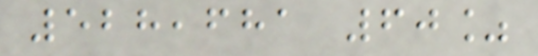528,681 60%
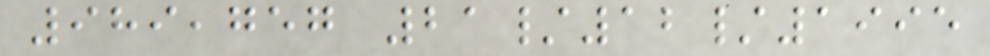989,757 21/12/1995
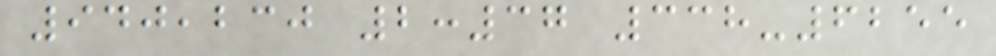940,230 2:37 338-6255
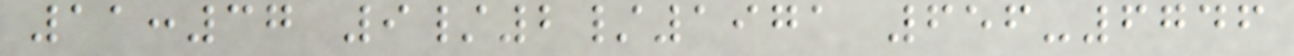11:37 9/2/1971 656-6746
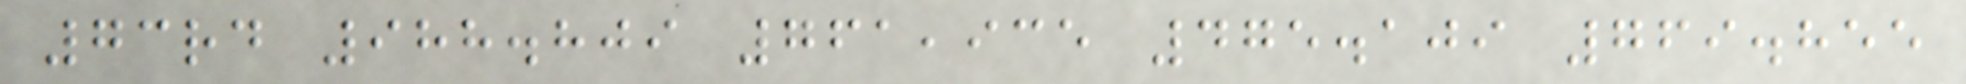73rd 988.809 761,935 475.109 769.855
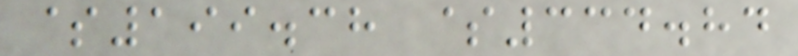$199.38 $334.84
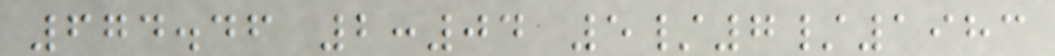674.46 2:04 5/7/1983
